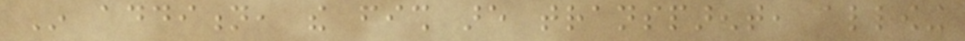In addition, the fish are transparent, allowing
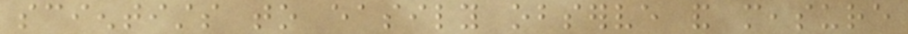scientists to easily observe and measure
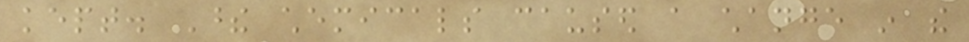kept. These chemicals caused a change in the
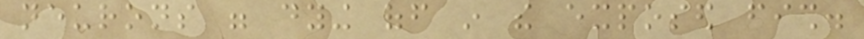neurons were dying off in the exposed fish.
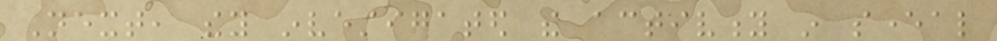Next, they investigated the activity in several
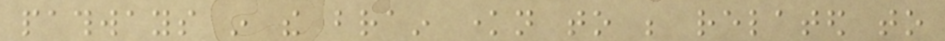pathways in the brain known to be related to
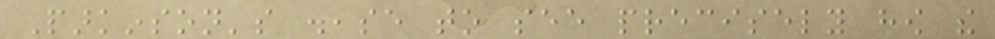Parkinson's disease to see precisely how the
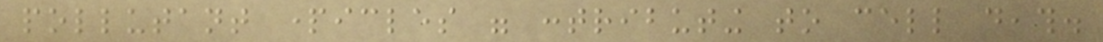pollutant particles were contributing to cell death.
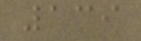139
